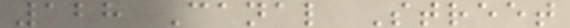128 Canal Street
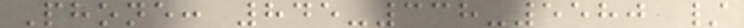Phone: 845-338-5580 /
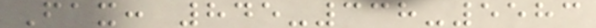Fax: 845-338-5583
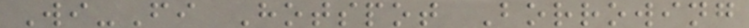Wi-Fi Hotspot Borrowing
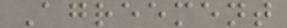Agreement
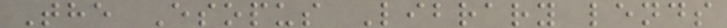The Esopus Library lends
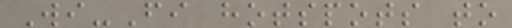Wi-Fi hotspots to
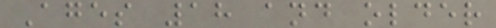Ages 18 and older
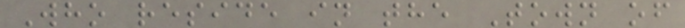Who reside in the Town of
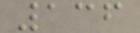136
